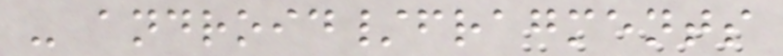- android/fragments
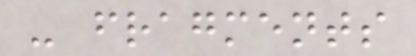- fragments
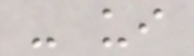- ui
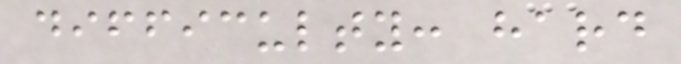difficulty: hard
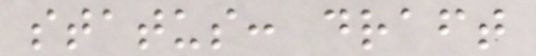status: draft
